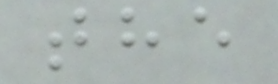the
